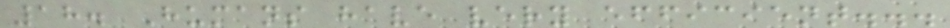18. Humans have very efficient...
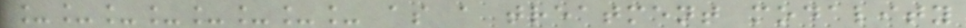________ as a treatment modality
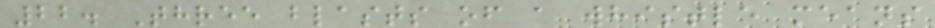22. Three blasts of a whistle means
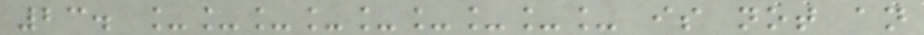23. _________ is not an
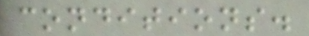conditions.
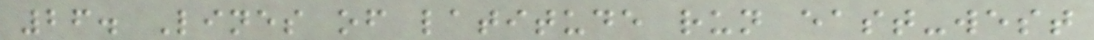26. Lines of latitude run east-west
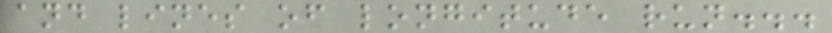and lines of longitude run...
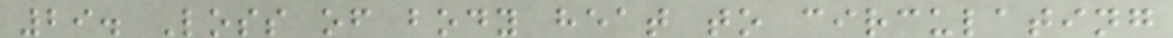29. Loss of body heat to circulating
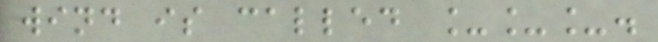wind is called ___.
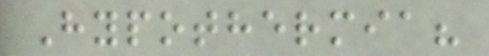Hypothermia?
